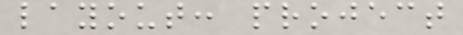layout: project
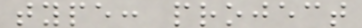type: project
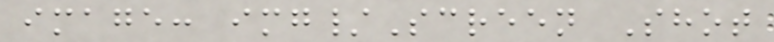image: img/Screen Shot
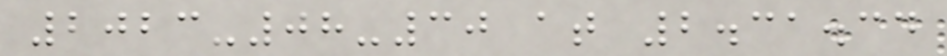2023-08-30 at 2.31.34
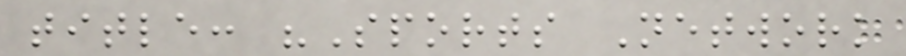title: "Sports Network
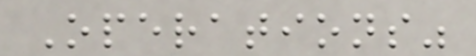Operations"
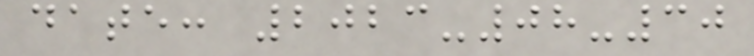date: 2023-08-30
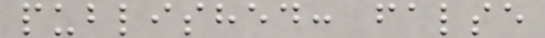published: false
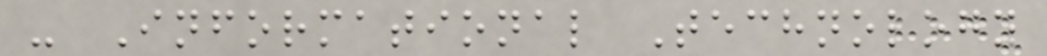- Informational Technology
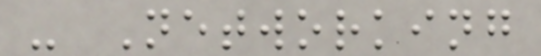- Networking
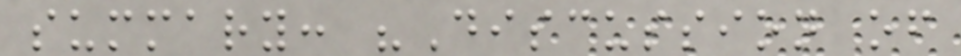summary: "Discussion of
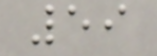59
